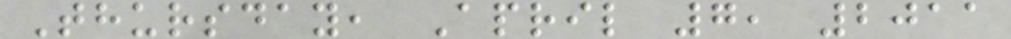Thursday, April 7, 2011
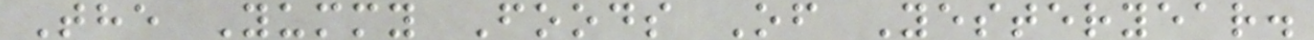The Yummy Foods Of Yesteryear.
